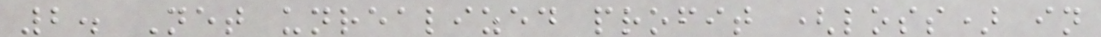2. Net unrealized profit (loss) in
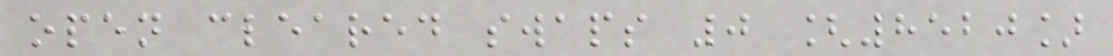open cleared swaps 0 [8520]
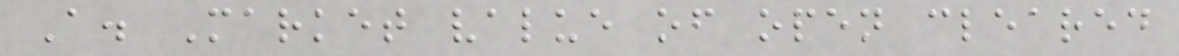A. Market value of open cleared
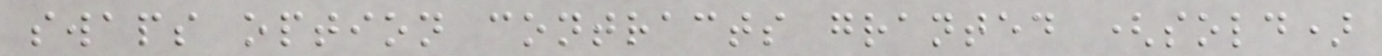swaps option contracts granted (sold)
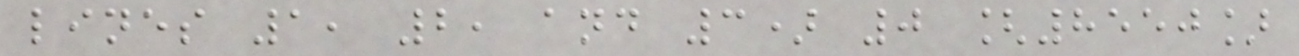lines 1, 2, and 3) 0 [8550]
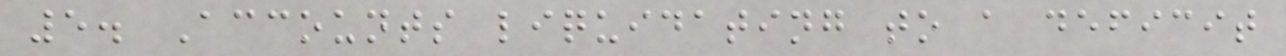5. Accounts liquidating to a deficit
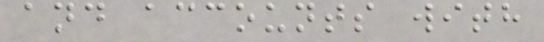and accounts with
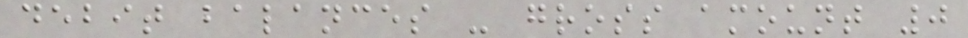debit balances - gross amount 0
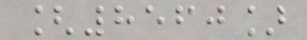[8560]
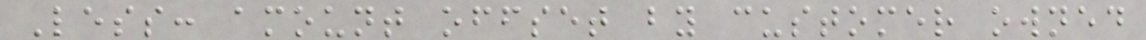Less: amount offset by customer owned
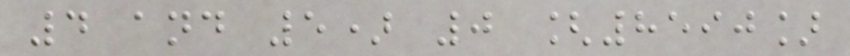4 and 5) 0 [8590]
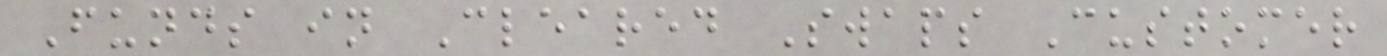Funds in Cleared Swaps Customer
